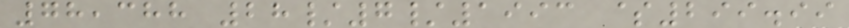78,388 28/7/1993 $299.99
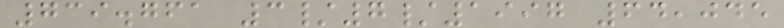739.761 3/7/1997 64,045
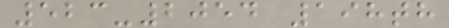523-2054 198th
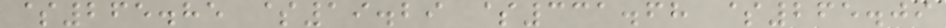$265.85 $19.29 $331.68 $265.09
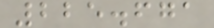225.671
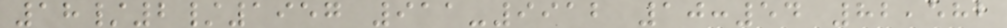18/2/1957 911-9912 10:54 82,582
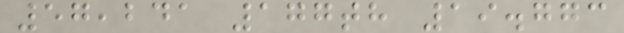57,241 177th 19.773
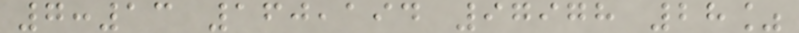7:13 160,194 97978 28%
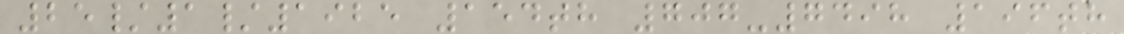25/1/1925 154th 707-7498 196th
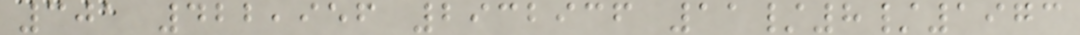301 422,956 2932936 11/8/1973
